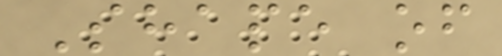Shape of
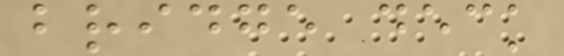bridge deck
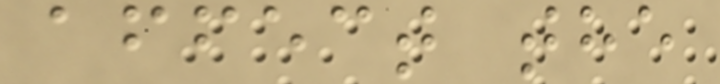affect the
